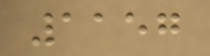1157
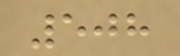508
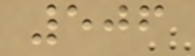506
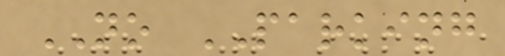NO PARKING
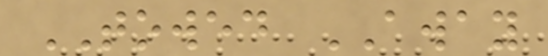TOWED AWAY
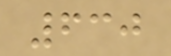630
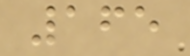165
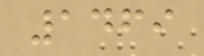1469
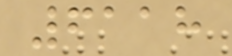6118
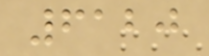6120
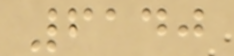6140
